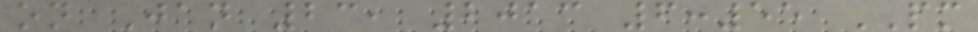on Jan 23, 2013 6:55 PM
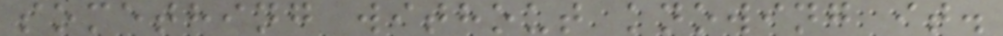something without knowing it.
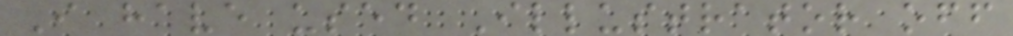I have used Illustrator off
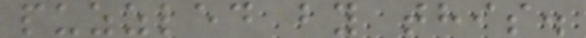puzzled by this.
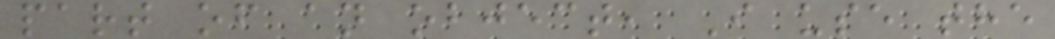part of an object, I use the
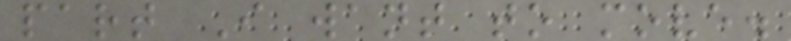part I want to move.
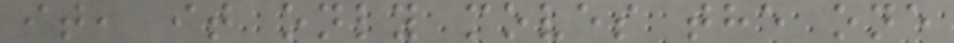it, it only moves the one
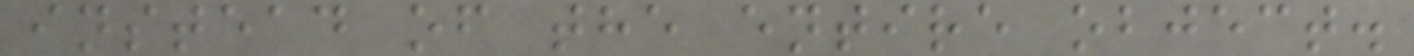instead of the entire object.
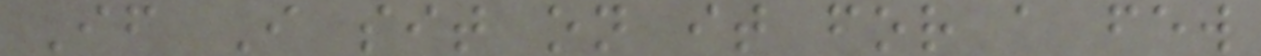If I sit on it for a few
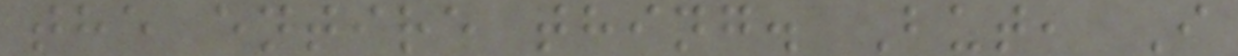the entire thing. But, I
